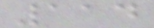114
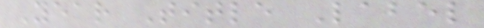Year Title Label
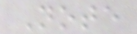Note
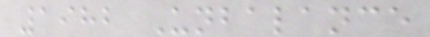1982 Unbalance
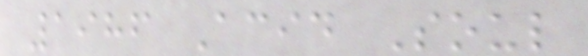1986 Acid Soul
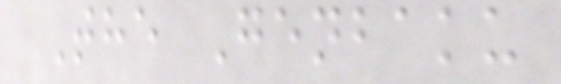The Genbaku
